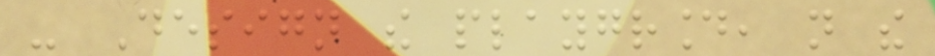- Design the playground, not the
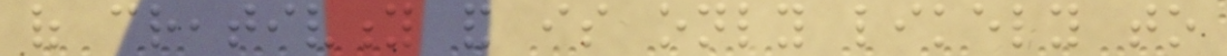of creativity and is only likely to
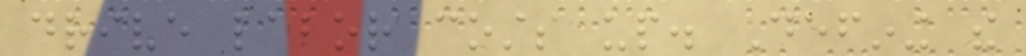drive labor costs up. Defining the
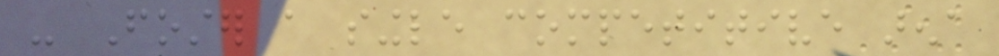- Foster a single competitive arena
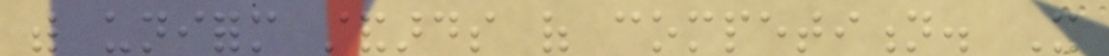with uniform standards of competition. It
